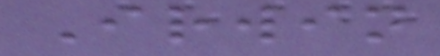Irwin
